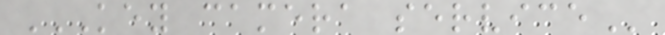KEY CAMERA SERVICE
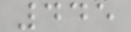445
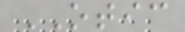OTIC
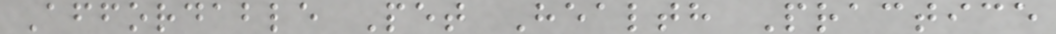Affordable Pet Health Practice
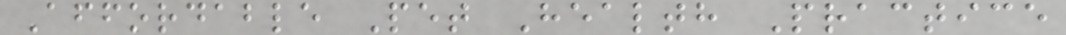Affordable Pet Health Practice
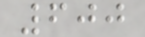600
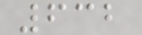632
